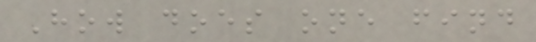How does one find
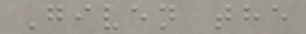Given the
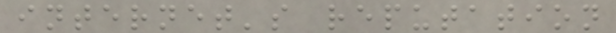internet's reputation
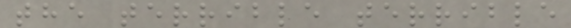the terrible terrible
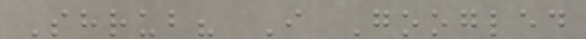Shrub? I Googled
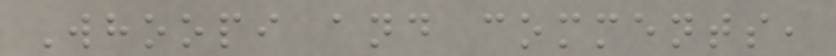Whoopi and comments,
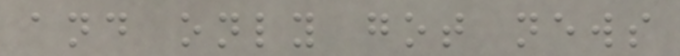and only got news
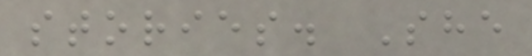stories. She
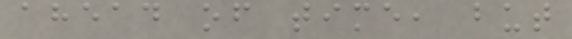ahead of time, but
